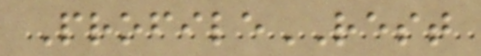ProfileREST
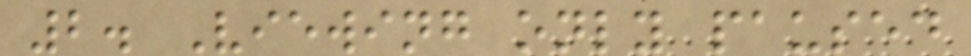2. Viewing only paused
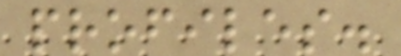profiles.
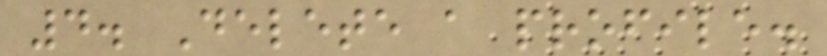4. Delete a profile.
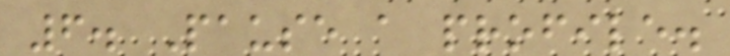6. Pause a profile.
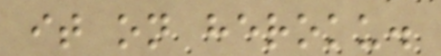it on heroku.
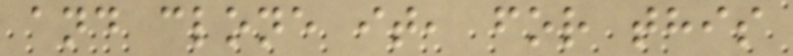and clone it, for this
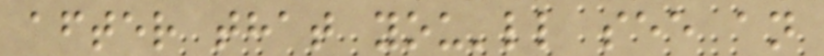after that you'll see an
